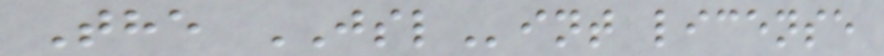The JSLint license
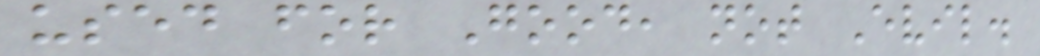used for Good, not Evil.
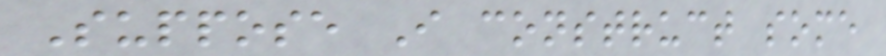Suppose I construct some
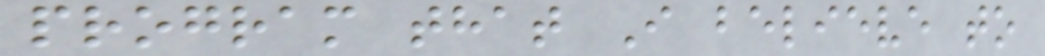program that I believe to
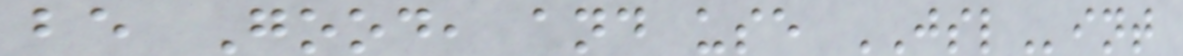be Good, and use JSLint
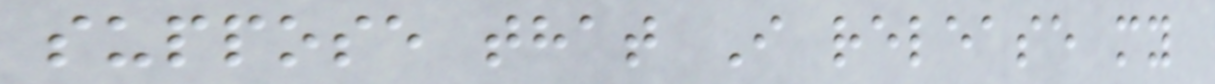suppose that I release my
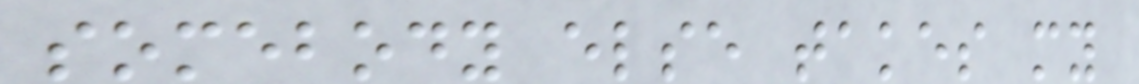somebody else takes my
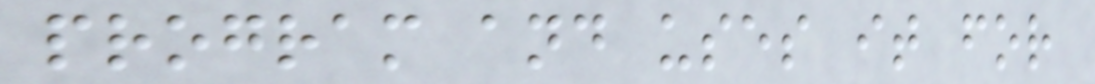program and uses it for
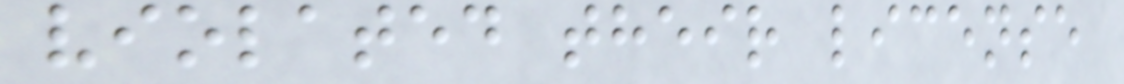violated their license
